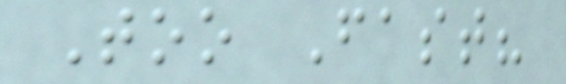Too Fast?
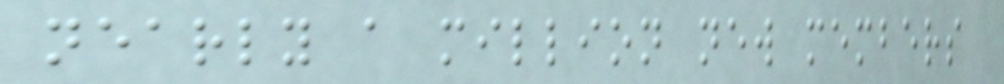nearly a million new members
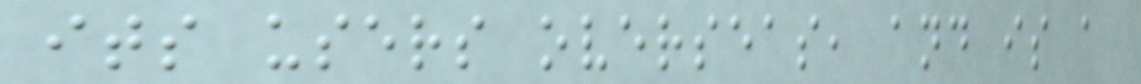its users overseas, and is a
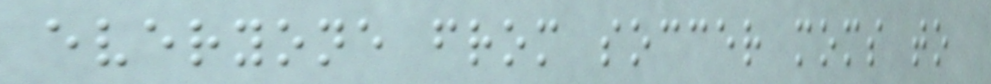everyone from soccer moms to
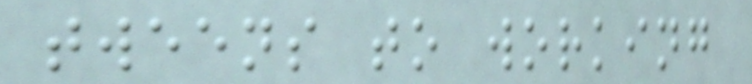tweens to working
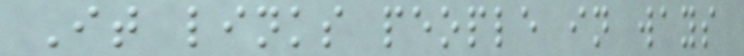It links people in ways
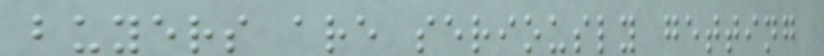buyers are seriously getting
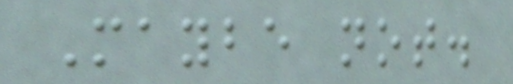Maybe not.
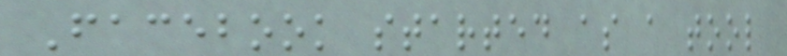Facebook started as a tool
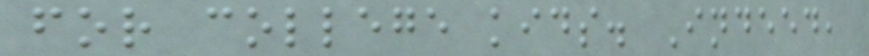for college kids. Indeed,
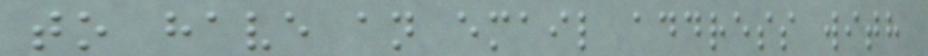to have an email address with
